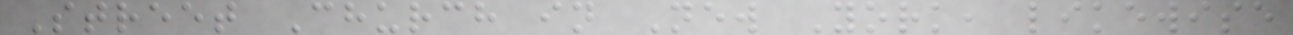Street Church in New York, likewise
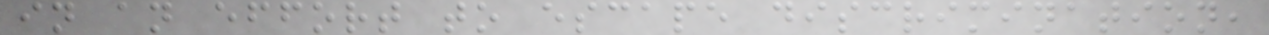in an effort to escape discrimination,
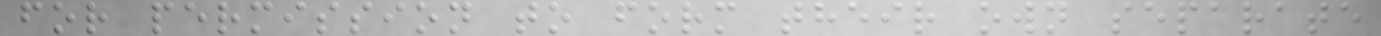for permission to form their own separate
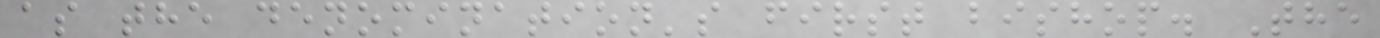as the denomination's first bishop. The
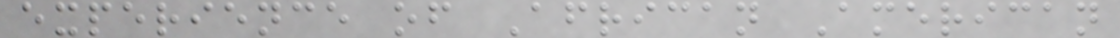experience of African American
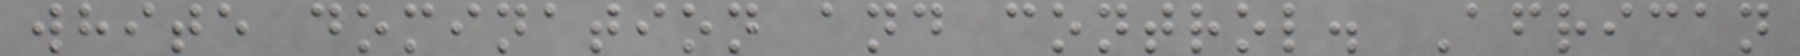white domination and control. African
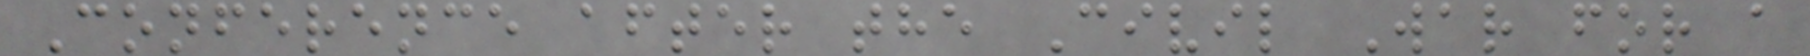Conference after the Civil War for a
